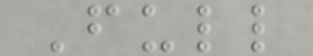Full
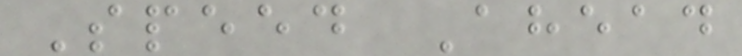Speed Ahead
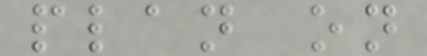plan on
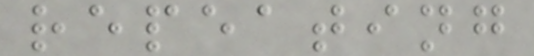repeating
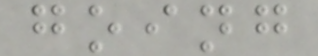going
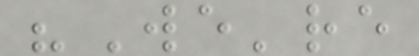"We're
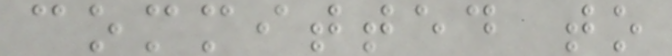committed to
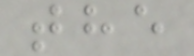the
